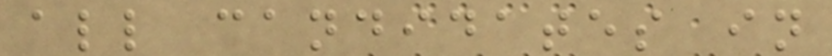all candidates in
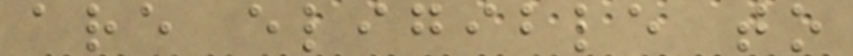are eligible to
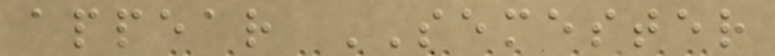appear SEMESTER
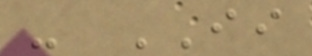- II
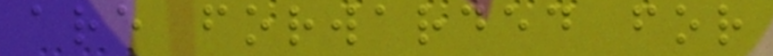are forwarded for
